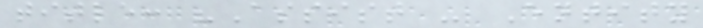title: "Assist - Entity
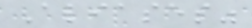Aliases"
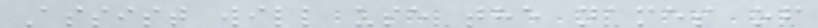Assist will use the names of
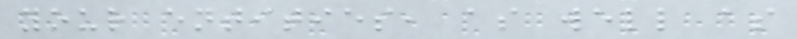your entities, as well as
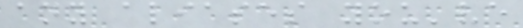any aliases you've
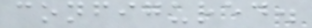configured.
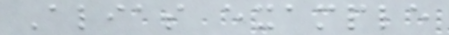Alias example
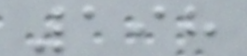198
